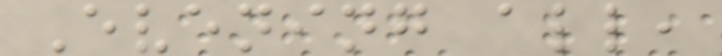Evening all,
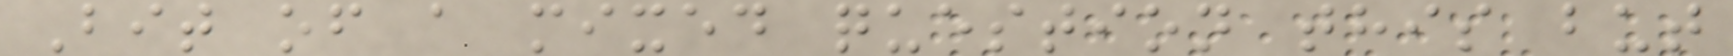Bit of a mixed question this but
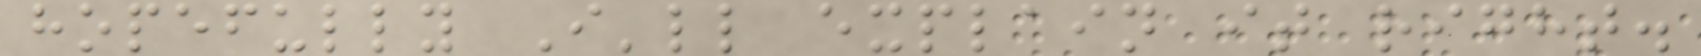hopefully I'll explain it right.
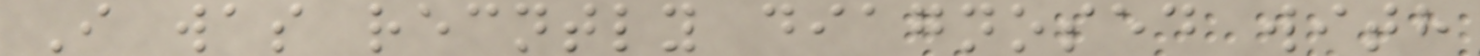I was recntly diagnosed with
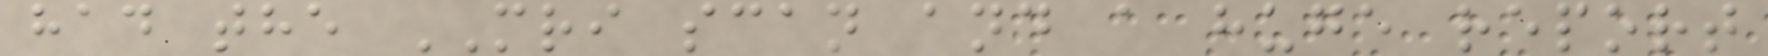had the MRI scan and a huge report
